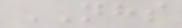NHS
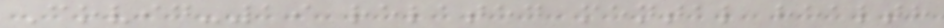Covid-19 related mental health
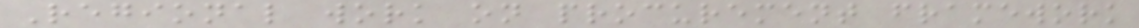Regional work on procurement framework
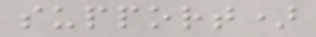support)
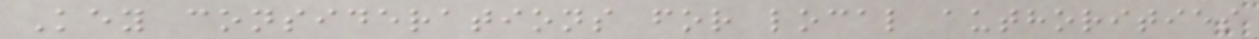Key considerations for local authorities
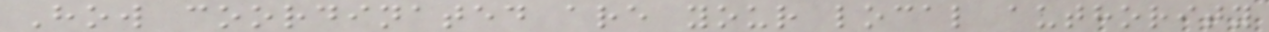How coordinated are your local authority
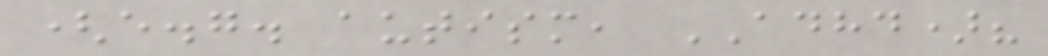(e.g. autism, ADHD)?
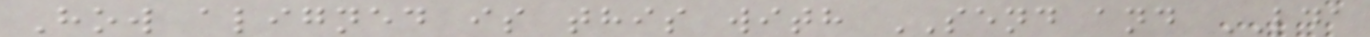How aligned is this with SEND and LDA
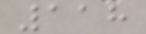118
